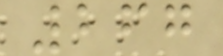267
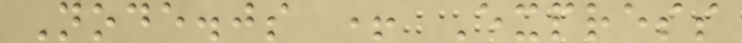Node.js + Express
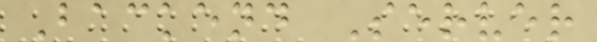Backend Server
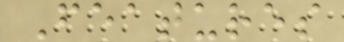Features
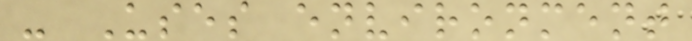- Uses environment
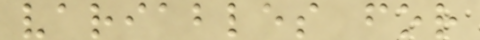variables for
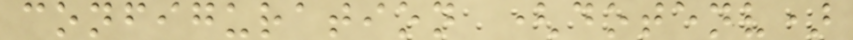configuration (dotenv)
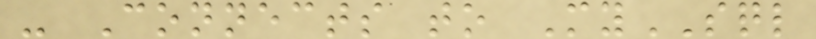- Connects to MySQL
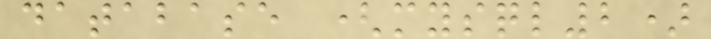database (mysql2)
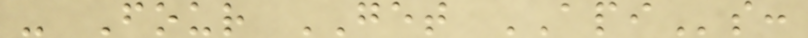- Four GET APIs:
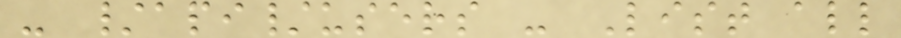- /api/users - List all
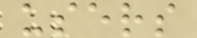users
